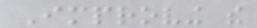Improving the
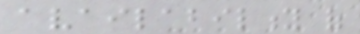availability of
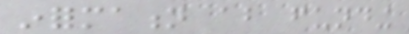information about funding
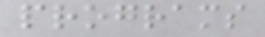programs
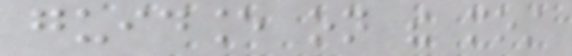guidance on the most
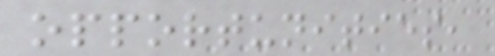opportunities,
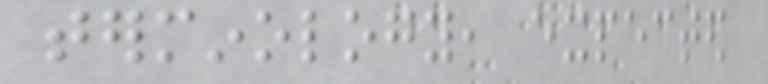terminology, expected
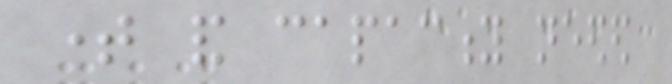time and capacity needed
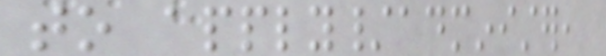to apply/administer,
